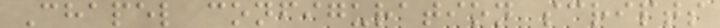Chapel configuration scripts
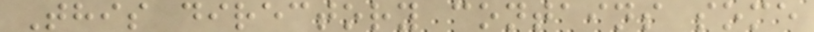This directory contains some
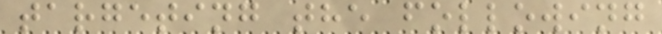targeting the following
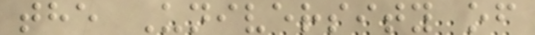the University of
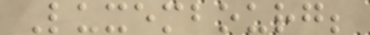Luxembourg;
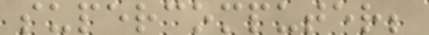supercomputer;
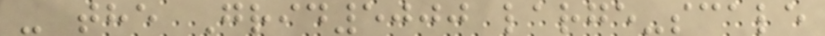- the Grid5000 large-scale
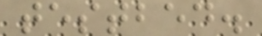testbed.
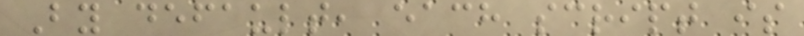By default, each script is
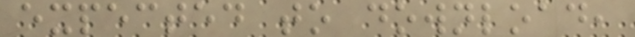expected to download,
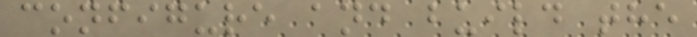configure and build the
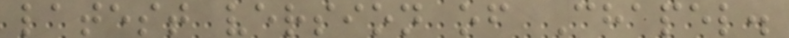latest version of Chapel.
